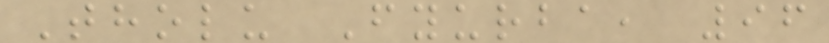Tholu Fyurba, 96
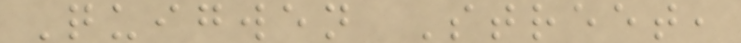Quigwen Street,
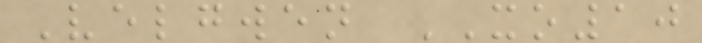Velgwen XO10
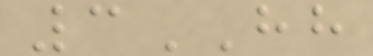3HH
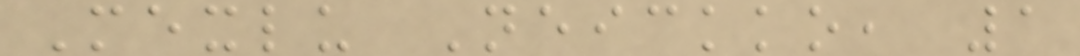Mexlu Neickko, 1
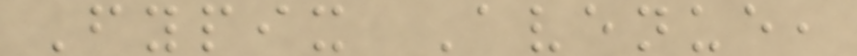Fypix Avenue,
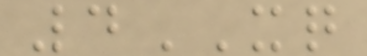4XQ
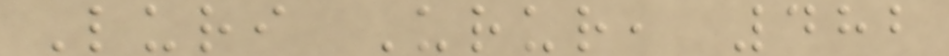Luri Urur, 482
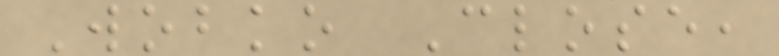Wobko Close,
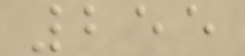255
